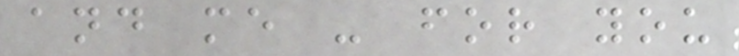and me - for you
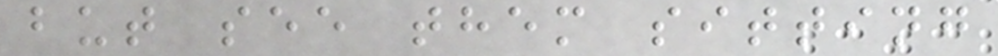but see them sitting
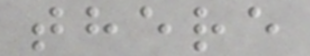there
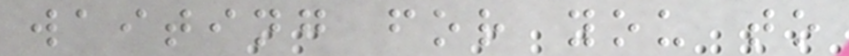waiting for you to
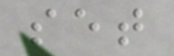set
